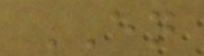EN
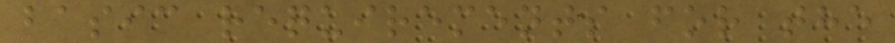basic requirements for the
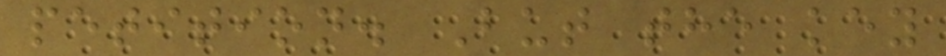petition. But the key
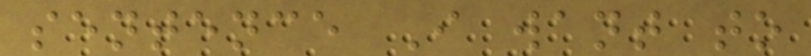sentence I want to
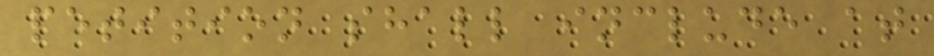petition shall include at
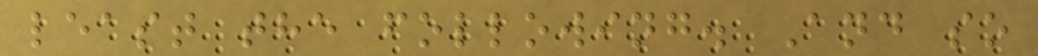least the following. And so
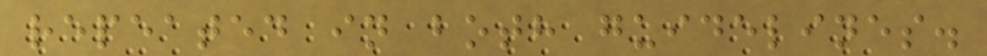repeated in both guidelines.
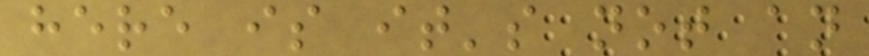here is it's not an
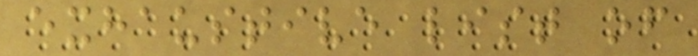exhaustive list of
